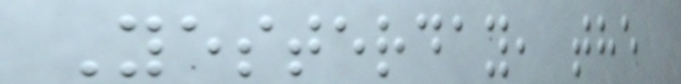Yesterday, the
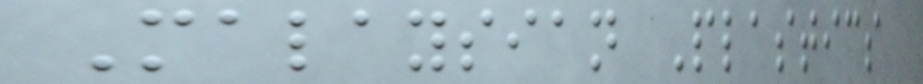Malaysian Plastics
